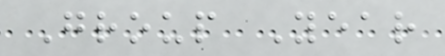Group Year
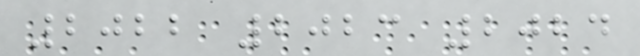2022 2023 2024
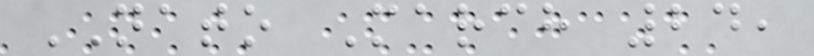NATO March 24,
